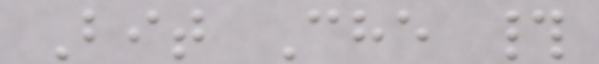Bit Che #
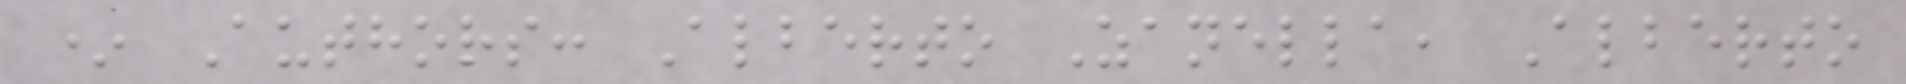* Authors: Alberto Zanella, Alberto
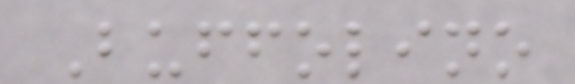Buffolino
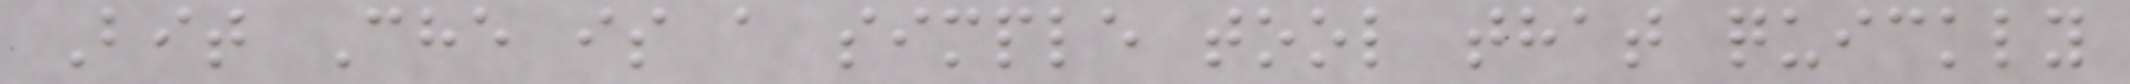Bit Che is a simple tool that quickly
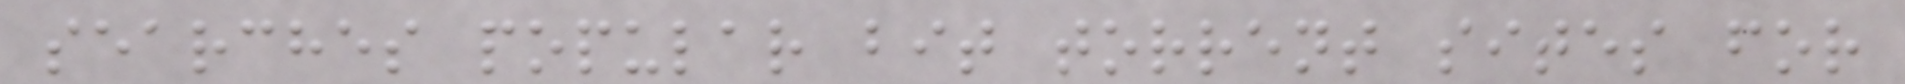searches popular bit torrent sites for
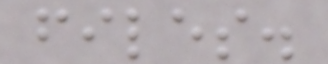files.
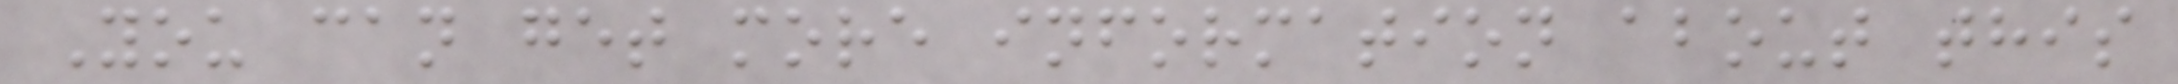You can get more information about this
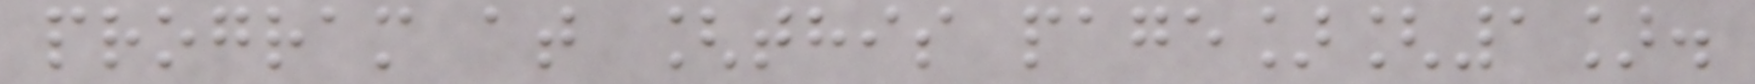program at [this page][1].
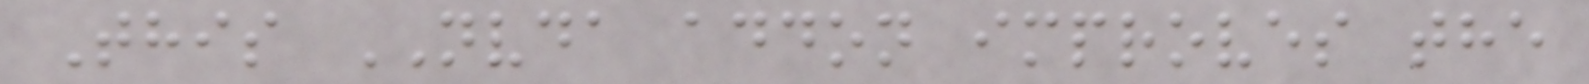This NVDA addon improves the
